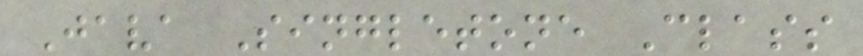Java Singletone Class
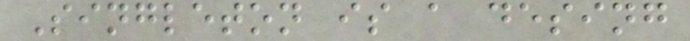Singleton is a desing
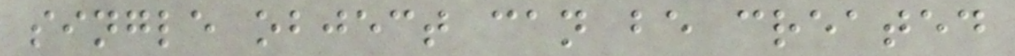single object can be created
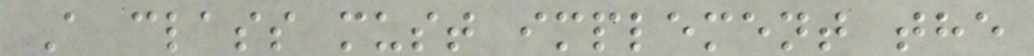A class must implement the
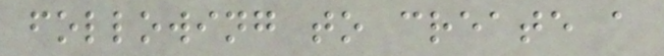following to create a
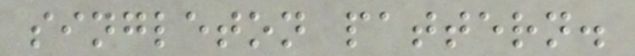singleton pattern.
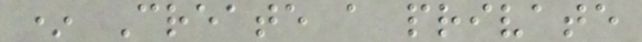* Create a private
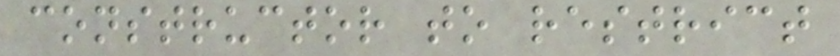constructor to restrict
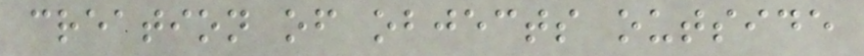creation of objects outside
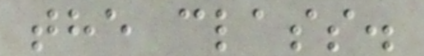the class.
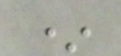*
